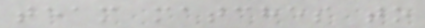team matches to
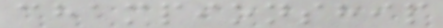championship
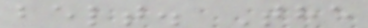belt. The
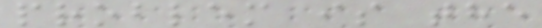problem is the
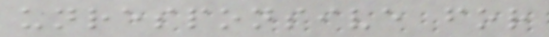unresponsive for
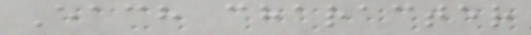Each character
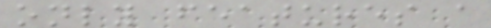only features a
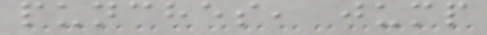punches, jump
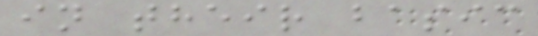in their basic
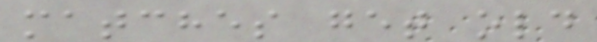matches get old
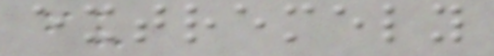extremely
